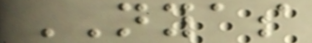NYAS
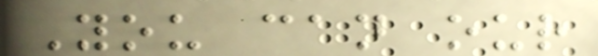You can our
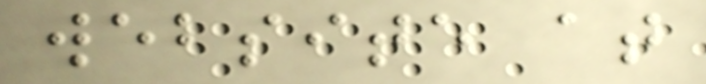website at
